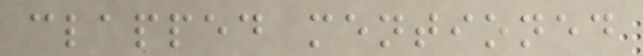clapped mentioned
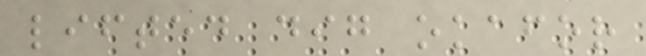lifted dig okafor
